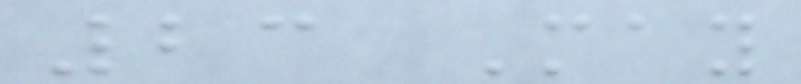23 May
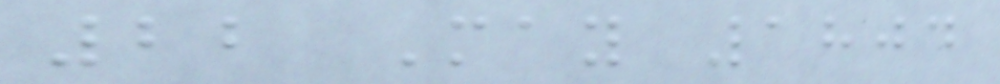22 May 1804
